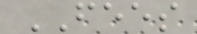FEES
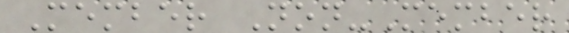Member Non-Member
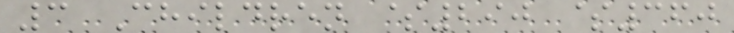3 Children $290 $360
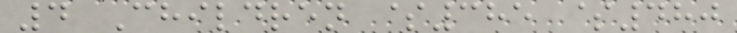4 Children $385 $480
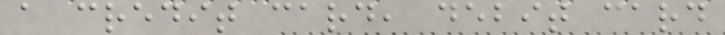a credit card, debit card
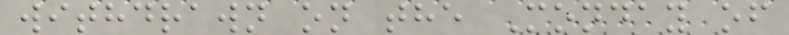withdrawn on the Monday of
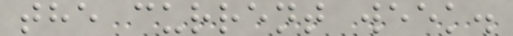the current week.
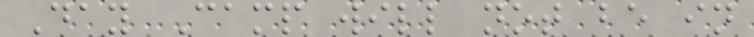Day Camp will not be in
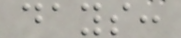days:
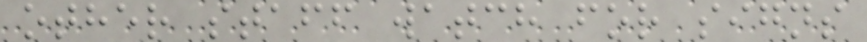other staff watch for signs
